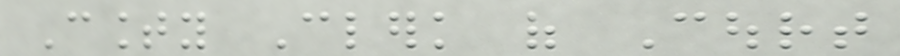County Clerk of Court
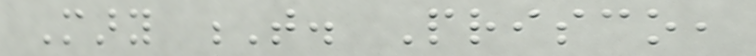Mary T. Prisco,
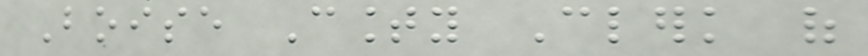Boise County Clerk of
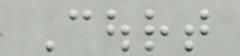Court
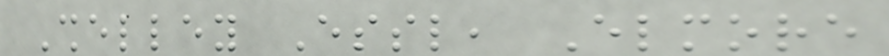Shelley Essl, Elmore
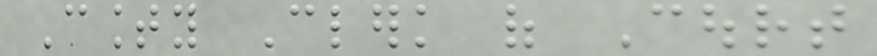County Clerk of Court
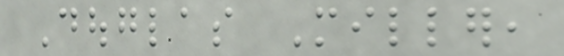Douglas Miller,
